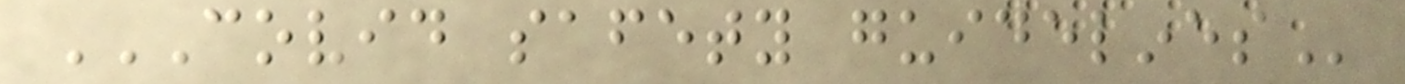COVID SAFETY GUIDELINES
